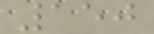150
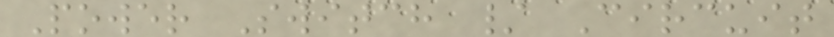Power Switch / Circuit
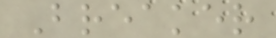Breaker
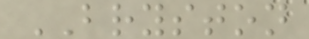BRYSTON
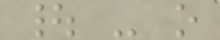| - o
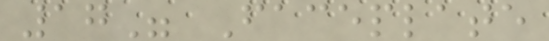17" Faceplate
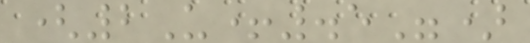(2U+.5")
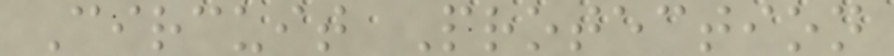Circuit Protection
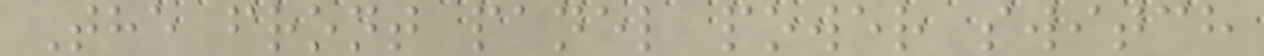The front panel power switch
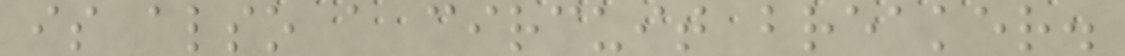is also a circuit breaker.
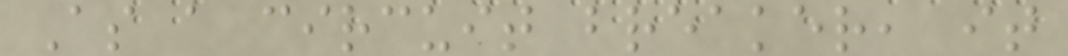As a circuit breaker, it
